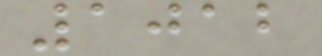1012
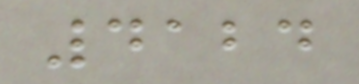4124
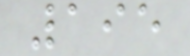195
